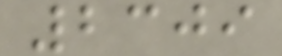2309
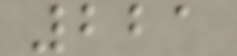221
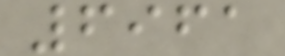6961
